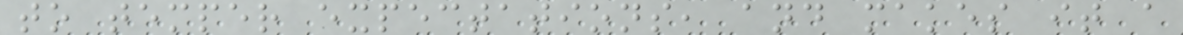to temper expectations, and makes it a
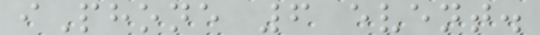iPhone 6 event.
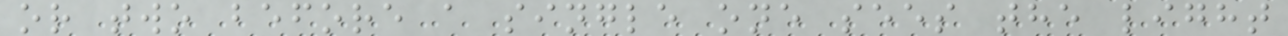or two before a single one sees the light
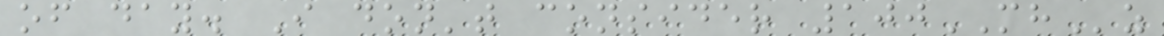of day. I don't consider 100MHz
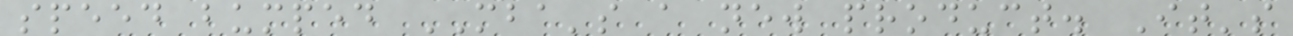speed bumped MBA's a new product. It's
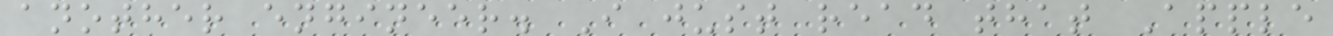another engineer. I just read that Apple
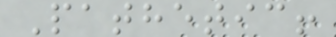Pathetic!
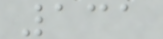131
